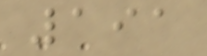191
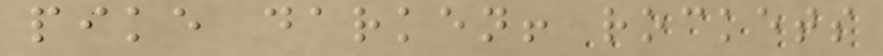pike darken! rockets
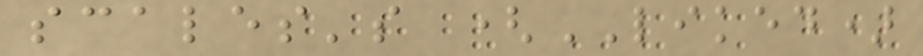scales's (LIKED)
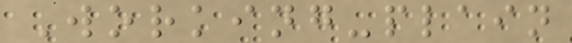Working-plain
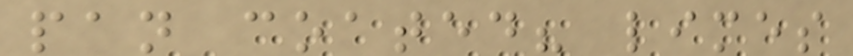pan coated? limes
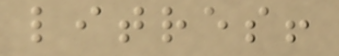litres!
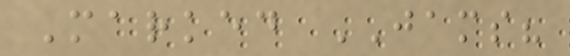Marked JAMS?
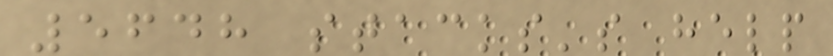5648 stacks's help
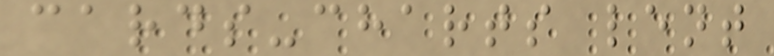cards-charts lent
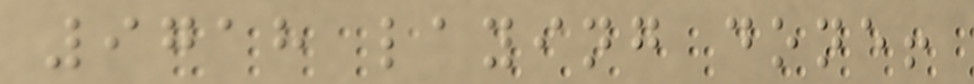9718 laying done!
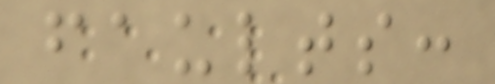faults:
